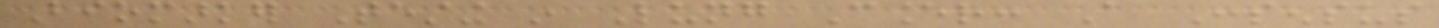Biomarker Testing in Lung Cancer: A Consensus
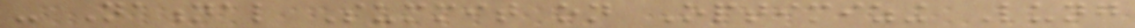- National Summit on Optimizing Lung
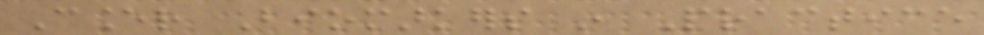Cancer Biomarkers in Practice
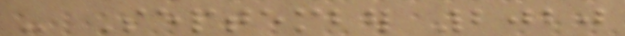- September 2020
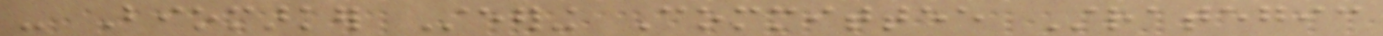- Biomarker Steering Committee Strategic
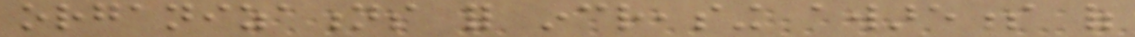organizations for increasing awareness of
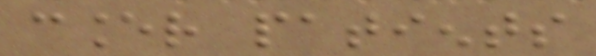cancer patients
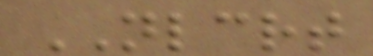NLCRT
